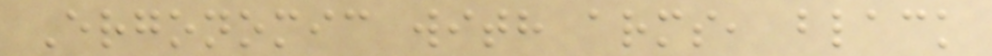Ergonomic with arms, black
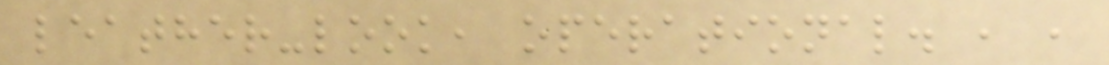leather-look, operational. , ,
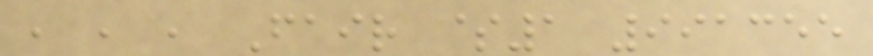, , , Fair $1 991355
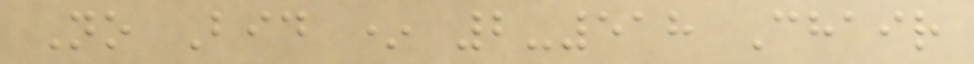No Bid * 2-518 Chair
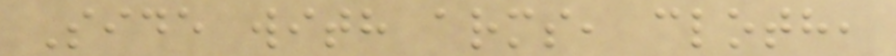Side with arms, cloth,
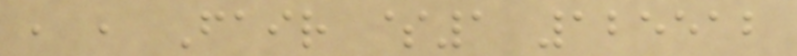, , Fair $1 125512
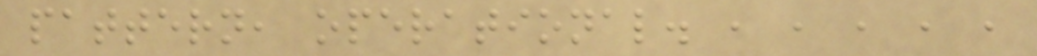pattern, operational. , , , , ,
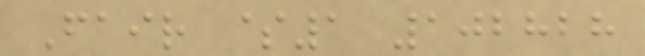Fair $1 102828
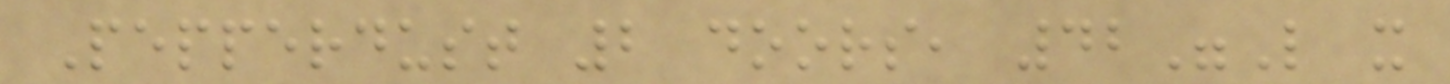Pepperdust 2 doors, 42"L x
